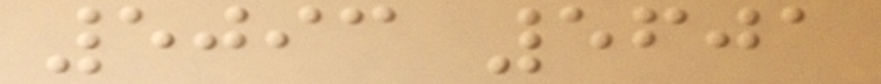5093 5601
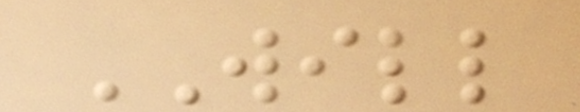WILL
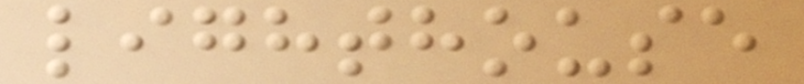lighthouse
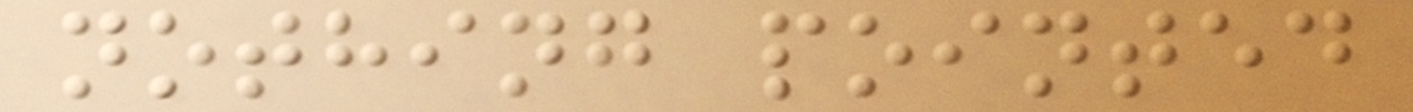nothing pointed
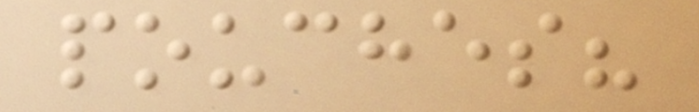pouches?
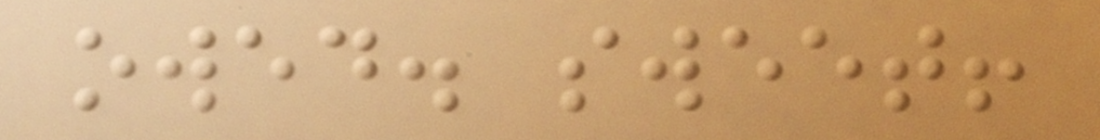owed. sweet!
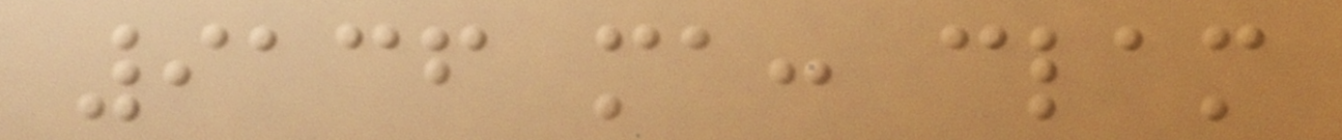9136 ma: clam
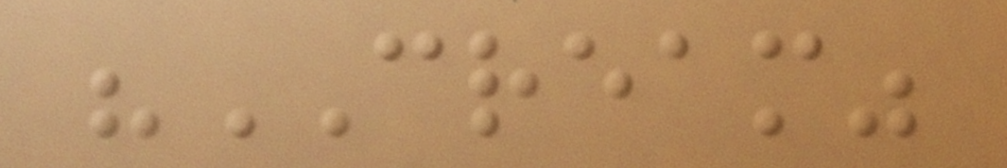"CREAM"
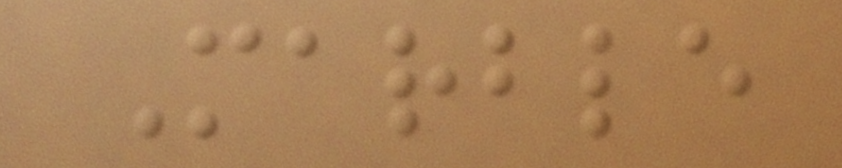Marble
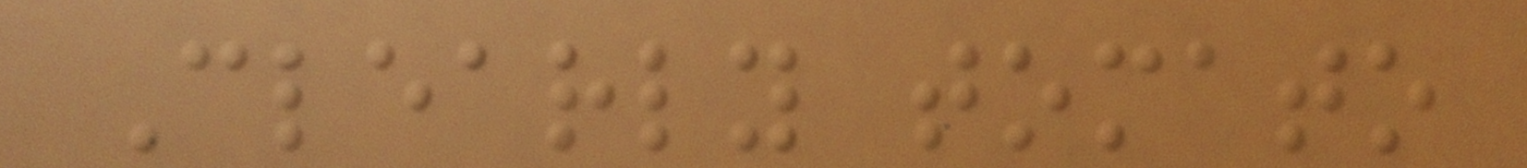Clearly tomato
